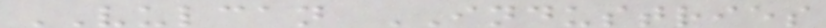VULCAN INDUSTRIES
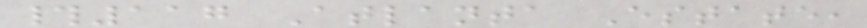#117 Atlanta Estate,
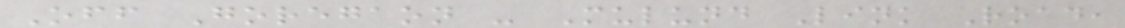Off Goregaon - Mulund Link Road,
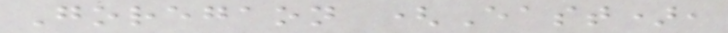Goregaon (East),
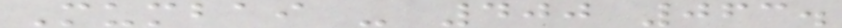Mumbai - 400 063.
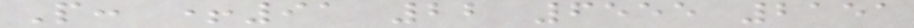P: +91 22 6555 2151
